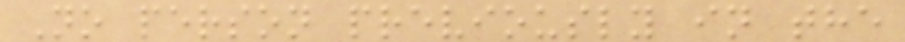No person previously in the
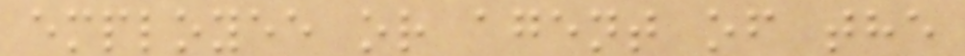employee or agent of the
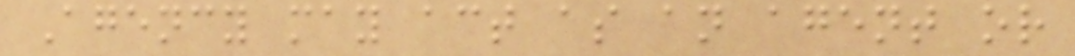Agency may act as an agent or
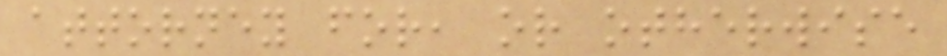attorney for, or otherwise
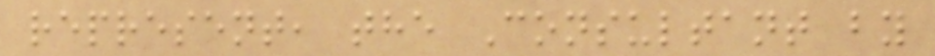represent, the Consultant by
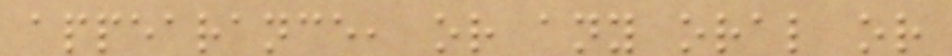appearance, or any oral or
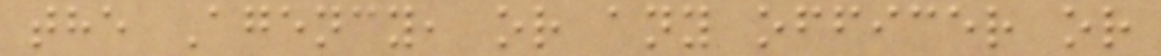the Agency, or any officer or
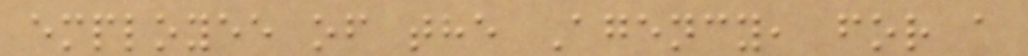employee of the Agency, for a
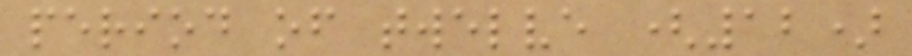period of twelve (12)
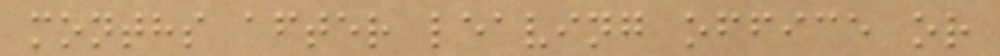months after leaving office or
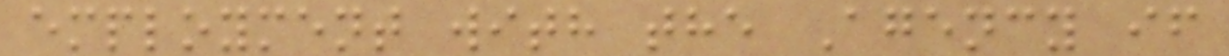employment with the Agency if
